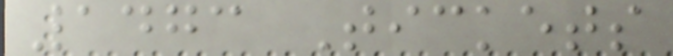1473 Tickets
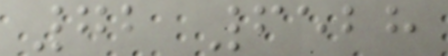72 6528
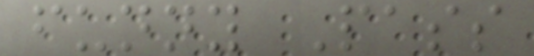funny Pass
